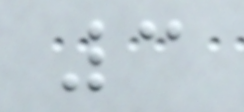3
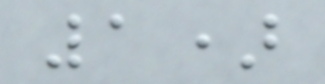1)
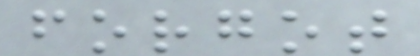forgot
